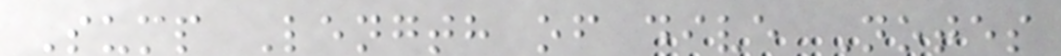Sump Length of dive Notes
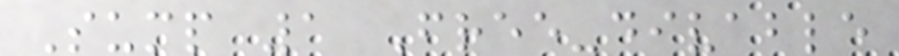Sump 1 Free-divable
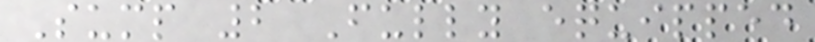Sump 2 Fully equipped
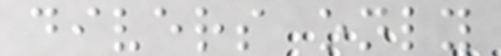divers only
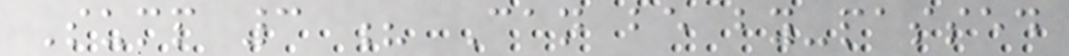Sump 3 ? Can be by-passed
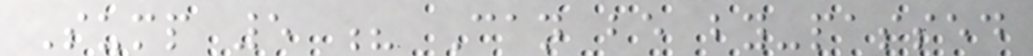Sump 5 ? Can be by-passed
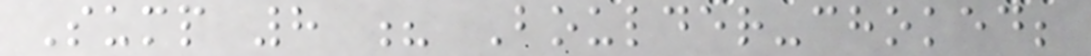Sump 8 ? Boulder-choked;
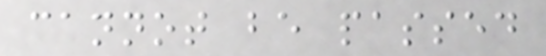cannot be passed
